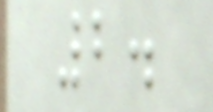2.
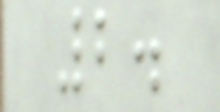2.
